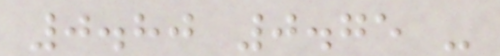0.80 0.75 -
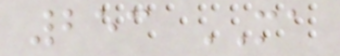253 MA
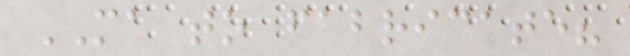MA to fabricate?
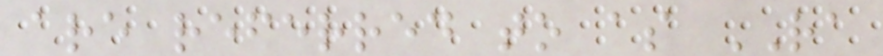are referred to as RA
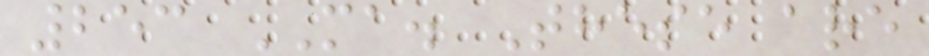253 MA. These are
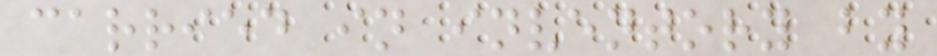carried in inventory by
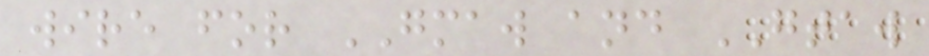wire for GMAW and GTAW
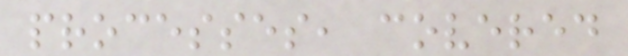processes, covered
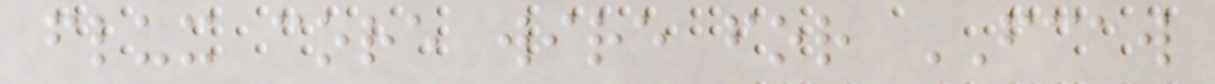flux core wire for FCAW
